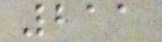211
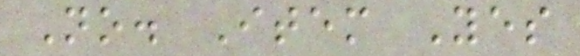No. Item Yes
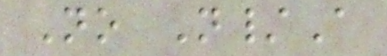No N/A
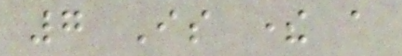7 Is there a
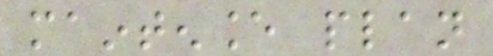maintenance plan
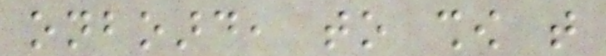onboard, to show that
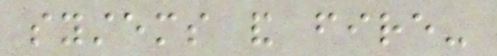systems and fire-
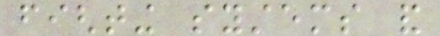fighting systems and
